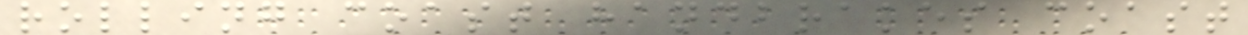rolling coast handbrakes coast
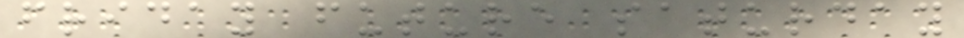friday future saturday
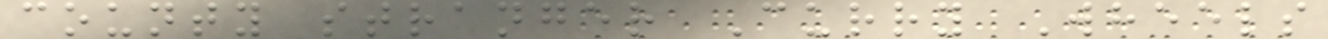county stranger Curry Wheels
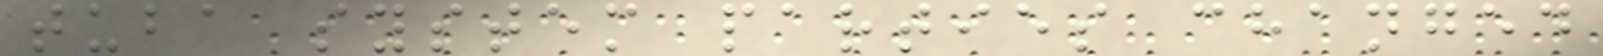tuba system parties changed
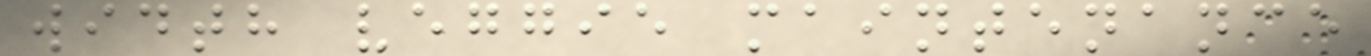width veggie maintenance
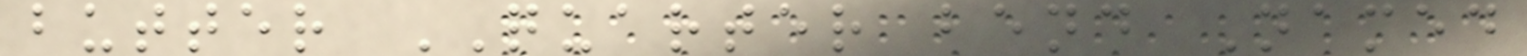butter QUARTER bend Named
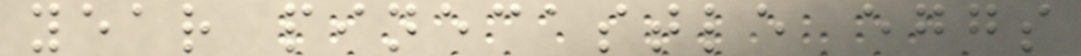year pinecastle eggs
